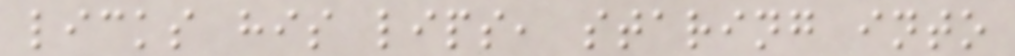licks his lips, staring into
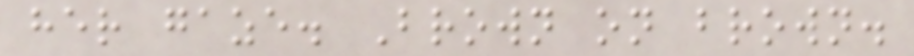her gaze. Brown on brown.
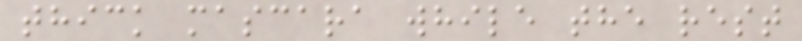thick mascara while the rest
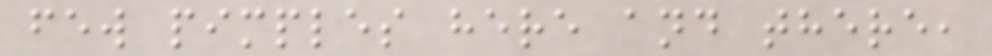few pimples here and there,
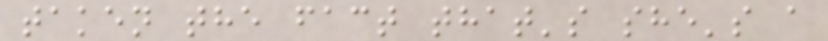taken the fact that's she's a
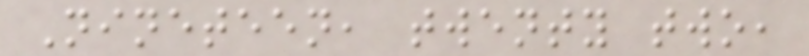Nineteen, twenty two,
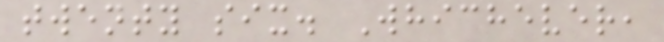twenty six. Whichever,
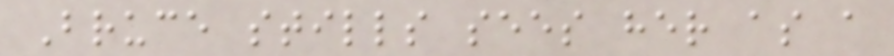Bruce stills sees her as a
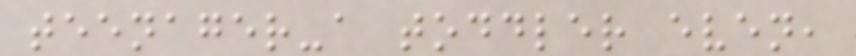teenager-a toddler even,
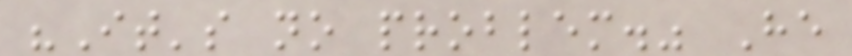"It's no problem." He
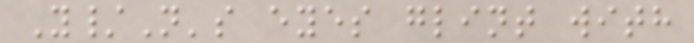Y/N's eyes glint with
